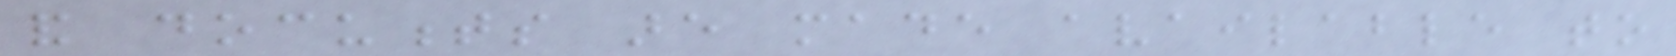and documents are made available to
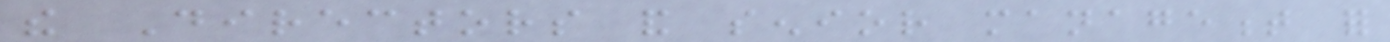the Directors and senior management for
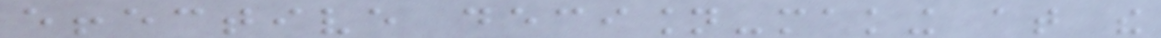effective decision-making at the
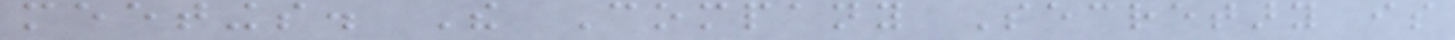meetings. The Company Secretary is
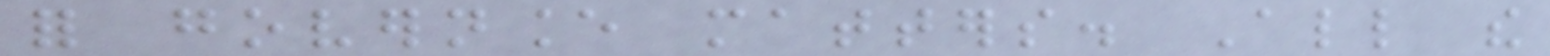for governance matters. All the
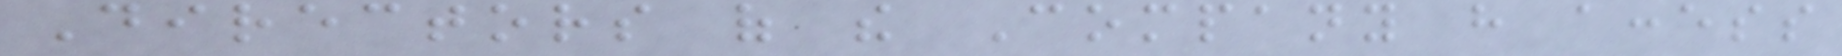Directors of the Company have access
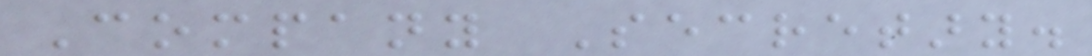Company Secretary.
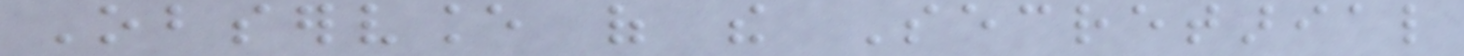Observance of the Secretarial
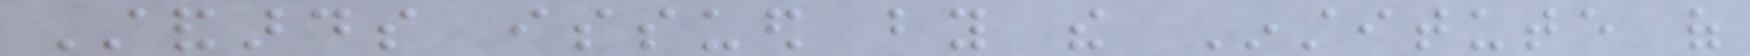Standards issued by the Institute of
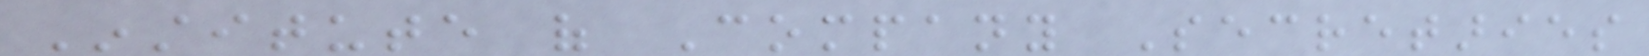Institute of Company Secretaries
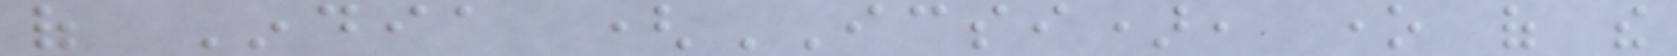of India (ICSI), one of the
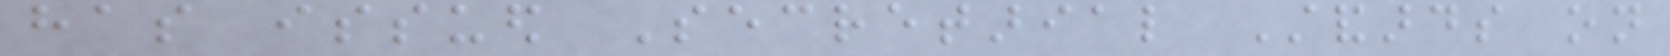has issued Secretarial Standards on
